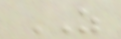AS
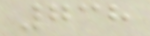738
